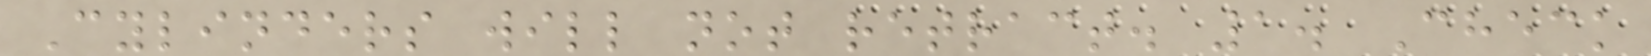Cylinders will not retract. 1. Check
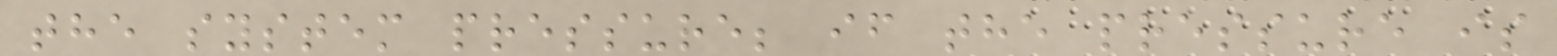the system pressure; if the pressure is
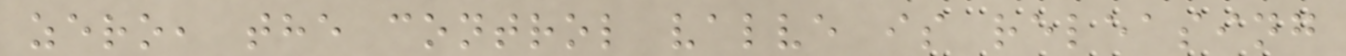zero, the control valve is releasing
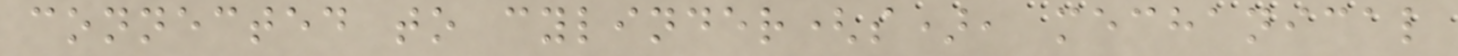connected to cylinder(s), mechanical
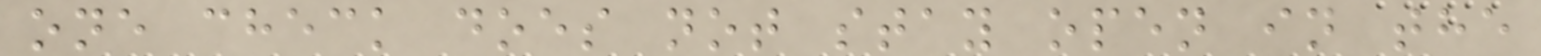one check does not stay open in the
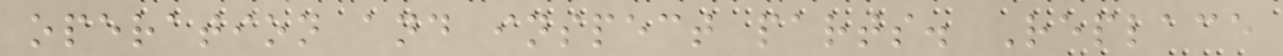operation and inspect parts. Replace
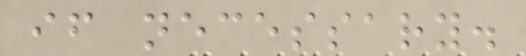if necessary.
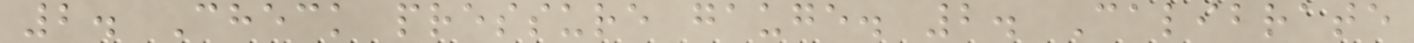2. Check pressure gauge. 2. Calibrate
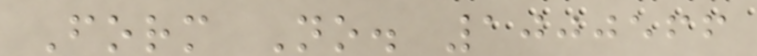Form No. 1000566
